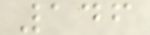146
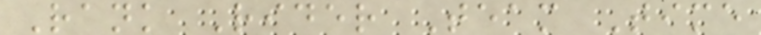Rank Rider Team Time
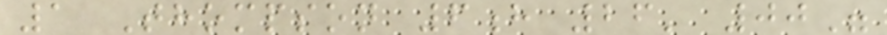1 Thompson 6h 26' 00"
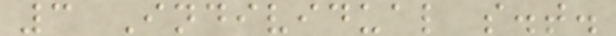3 Individual s.t.
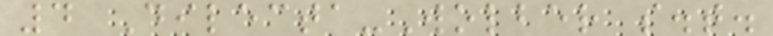4 Dilecta-Wolber s.t.
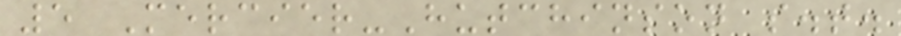5 Mercier-Hutchinson s.t.
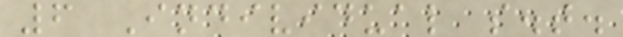6 Individual s.t.
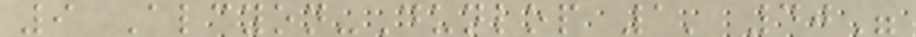9 Alcyon-Dunlop 1' 40"
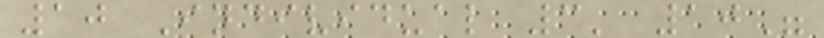10 Individual 3' 10"
